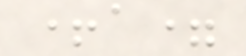+a=
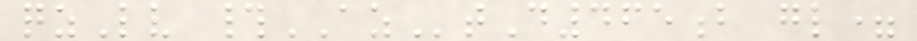qzLv #AZtD465b gl=
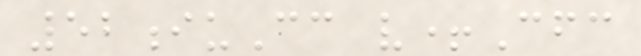52iuCc v+Cfc
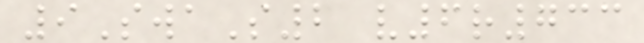9SwaS2 v6r733
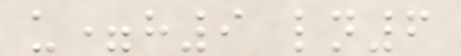u=h9 ln6
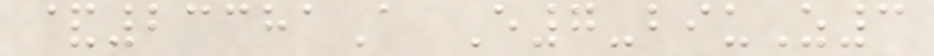&23381A E7-biuZ3
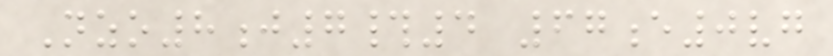Nzo8j7#4 67e0vg
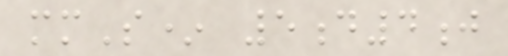mmS* 5d4j
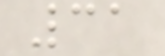31
